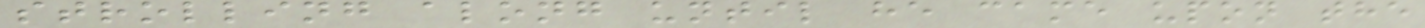strolling along until he came upon the
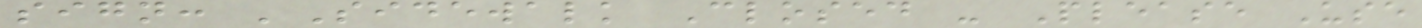sign: 'Sidewalk Closed - Please Use
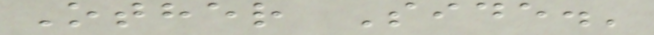Other Side.'
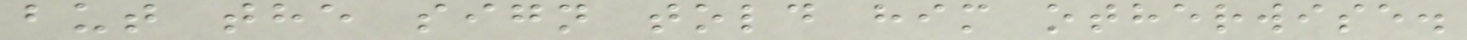but the sign told him otherwise.
